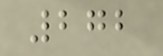272
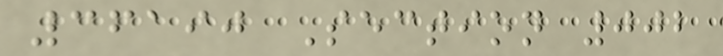36190 Section 002
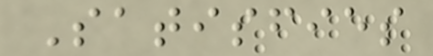Satisfies
